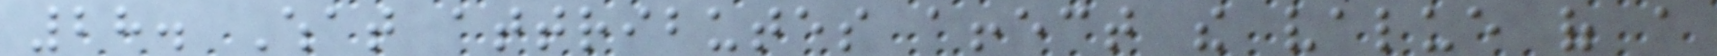28. What attributes affect the value of a
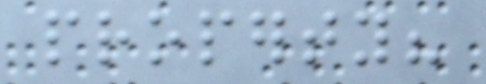property?
